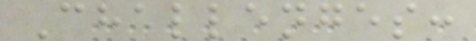Challenges:
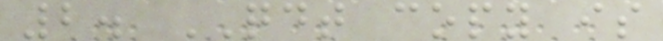2. QDT copy is
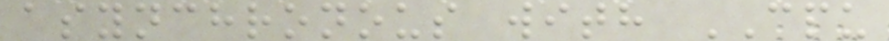asynchronous with CPU
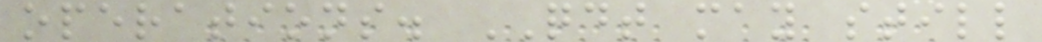operations. QDT may still
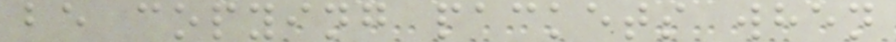be copying packets when
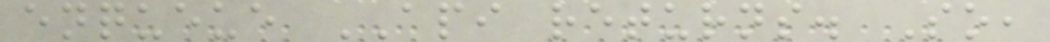enqueue API returns. So,
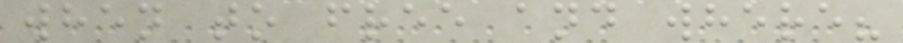when to free and where?
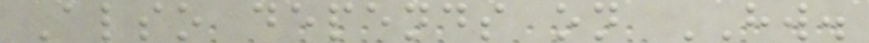Also depends on HW.
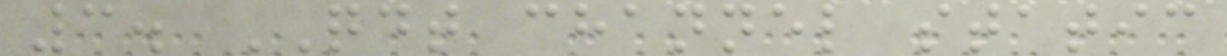3. QDT channel static
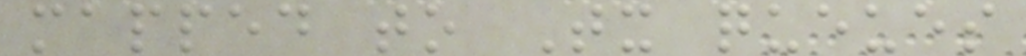mapped to Tx queues
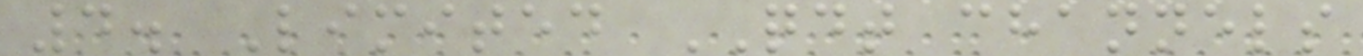4. Limited QDT channels
